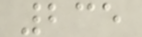235
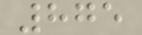875
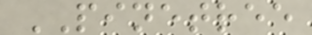PINETREE
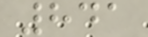841
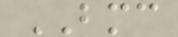BMC
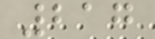217
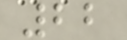22
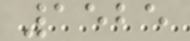1525
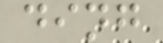ding
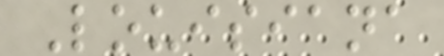Louisiana
